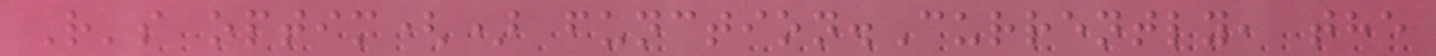R's optim() function.Currently, the
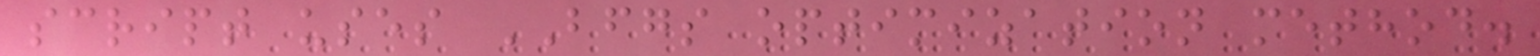script uses BFGS optimization method.
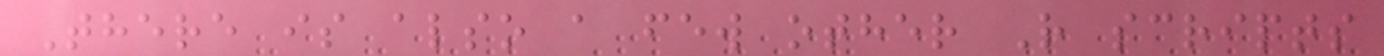There is also a few other R scripts
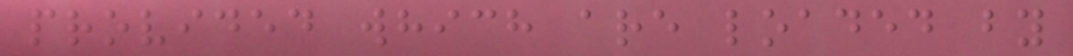provided which are loaded by
